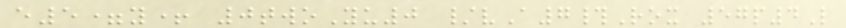e5=y+ 0twoYu0 /vA7#Rox 57p4L
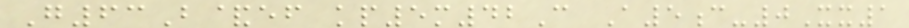G63B&ef kp5m42C A5c-0Xx1
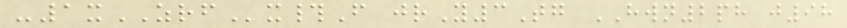-1xZRFx#F jrY3Tg HWN2ph j98
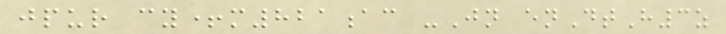jpur cy+m821ac -Jn enDtH3z
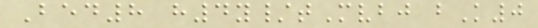Bed8 h4y/tMvbj bK0
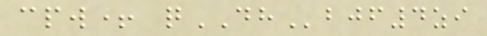cpw+ qDHbjf4zi
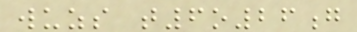wuzs t6o26g
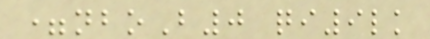=nboB0 qi9lk
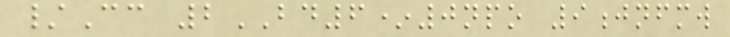/Cc 2BD6*0npo 9jnfmw
